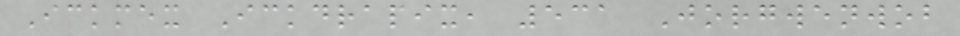Ickmex Ickdrapix, 531 Jorgwenwob
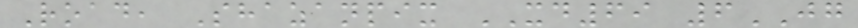Road, Shazanpix XD69 6JG
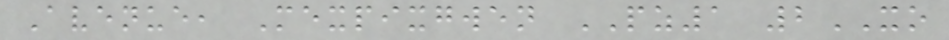Avenue, Mexpixgwen PZ1 2XO
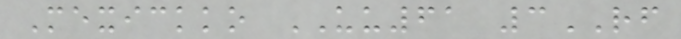Mexickko UU61 3RF
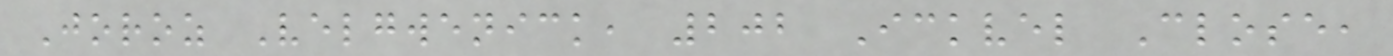Joroz Velgwenick, 202 Ickvel Close,
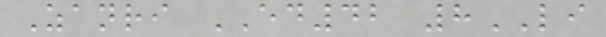Zanri ED42 8LI
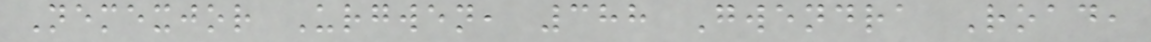Nemexjor Urgwen, 388 Gwendra Road,
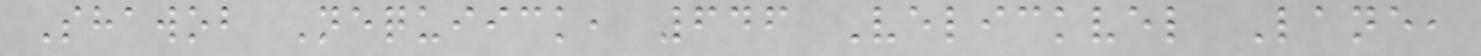Shawob Nequiick, 646 Velickvel Lane,
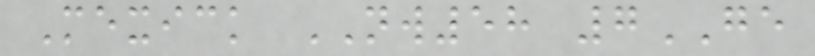Mexick NW58 7GE
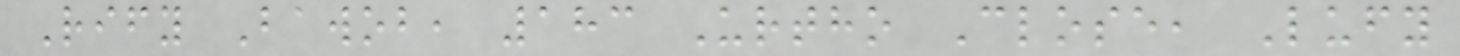Rify Bawob, 183 Urtho Close, Lufy
